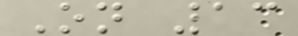On 13
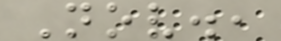Nov.,
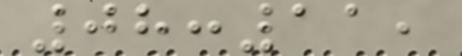08:11,
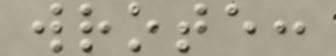wrote:
